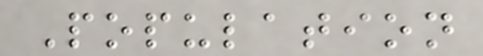Population
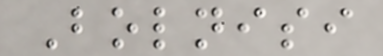Bolnisi
